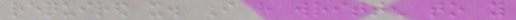required it. I have written to you
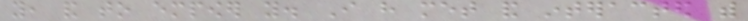you, and to empower you. I have met and interacted with
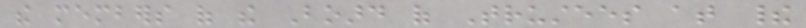the members of the Board of Trustees at their
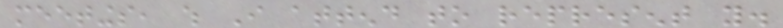meetings, which I attend to represent you.
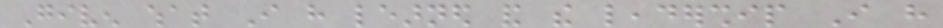Given what I have learned and the leadership I have
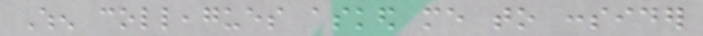When colleagues asked me to consider
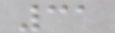31
